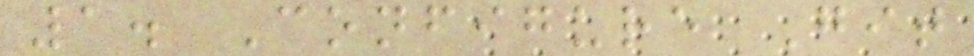1. Configure Git
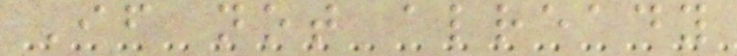If not already
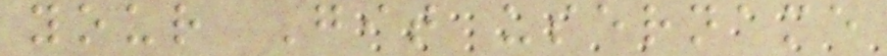your Git username
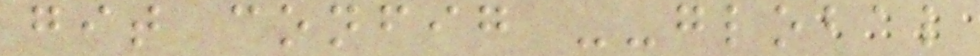git config --global
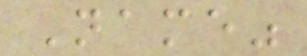Name"
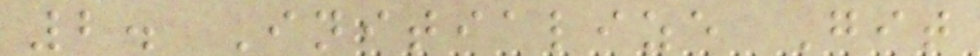2. Initialize Git
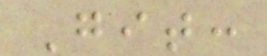Git:
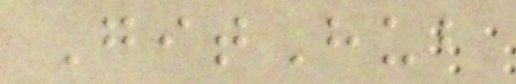GitHub
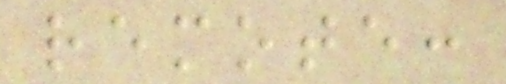remote:
